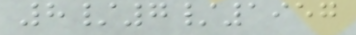8/7/1957
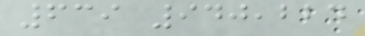639 940,224
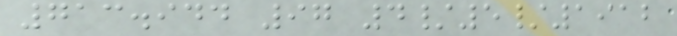713.944 97 4/5/1912
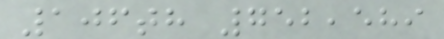106th 752,589
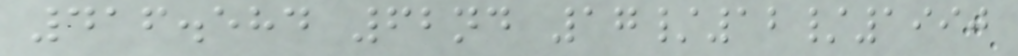416.584 62nd 17/12/1990
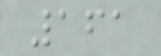161
